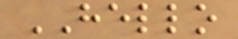HELLO
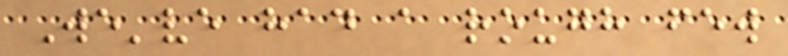We've had a rough few
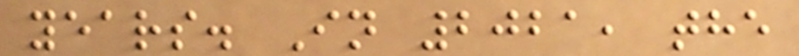years. In 2021, the
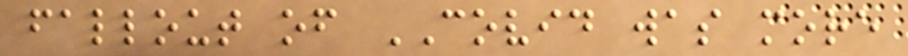fallout of COVID was more
